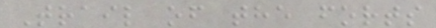Trail of the forts
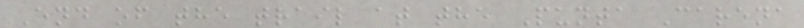End of the trail at the Punta Carena
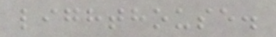lighthouse.
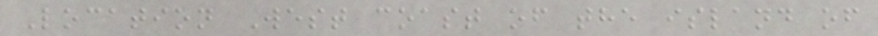Location West coast of the island of
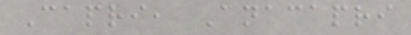Capri, Anacapri
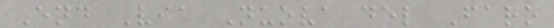End Via Nuova del Faro
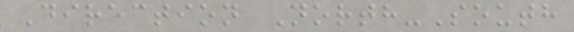Direction North-South
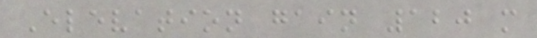Elevation gain 120 m
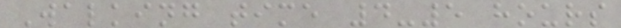Walking time 4-5 hours
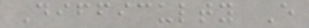Difficulty E
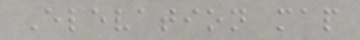Elevation map
